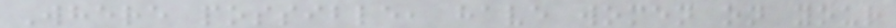Where possible, have women on your
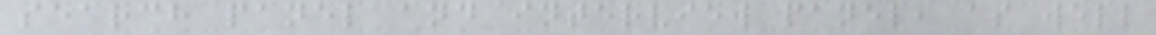search panel and interview panel, as well
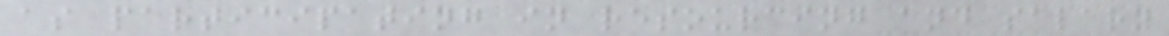as participating in resourcing and salary
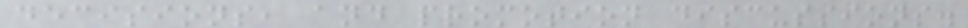decisions, and promotion discussions.
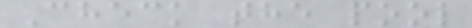Check the pool
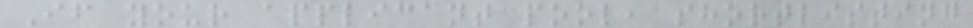If your applicant pool, shortlisting
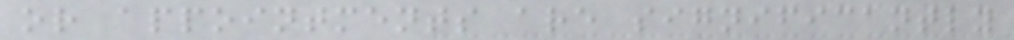or appointments are significantly
